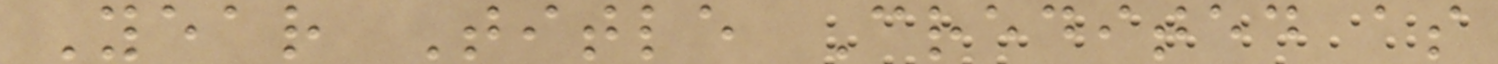Year Title Credited as
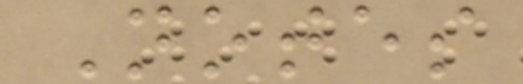Notes
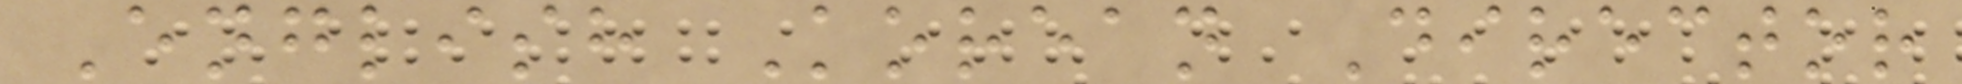English Korean Director
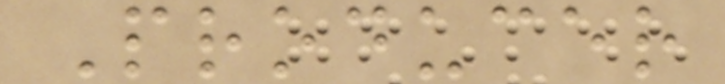Producer
